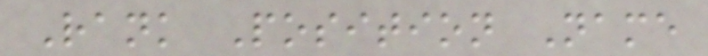Rank Position Name
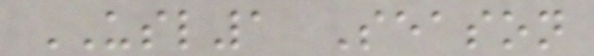USL1 Season
